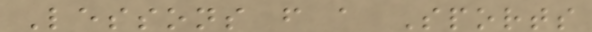Lessons from a Sports
